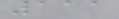111
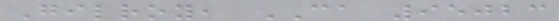Gilroy, CA 95023
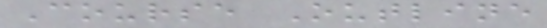Course Outline
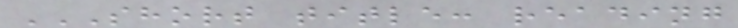SHORT TITLE: READING
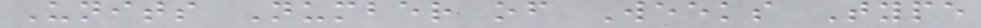Units Number of Weeks Type
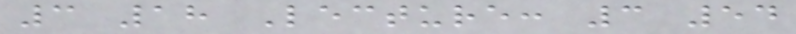3 18 Lecture: 3 54
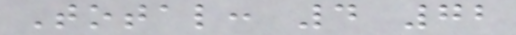Total: 4 72
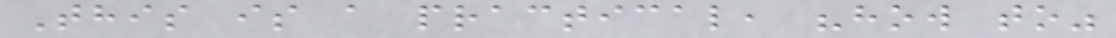This is a practical, "how to"
